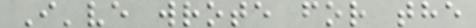I've wrote for the
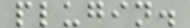plugin.
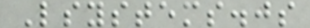Lsystems.js
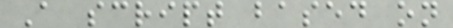A script based on
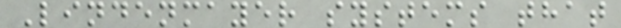Lindenmayer systems that
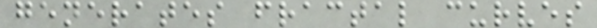generates fractal curves
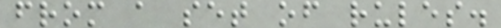from a set of rules.
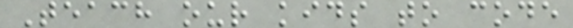Teach our kids to code
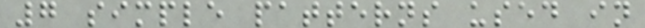7 simple patterns used in
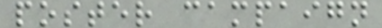poster campaign
